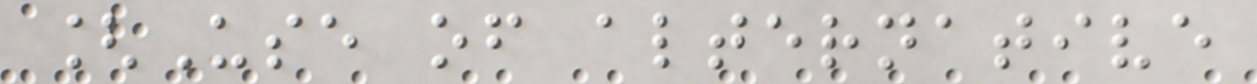[Use of alternative
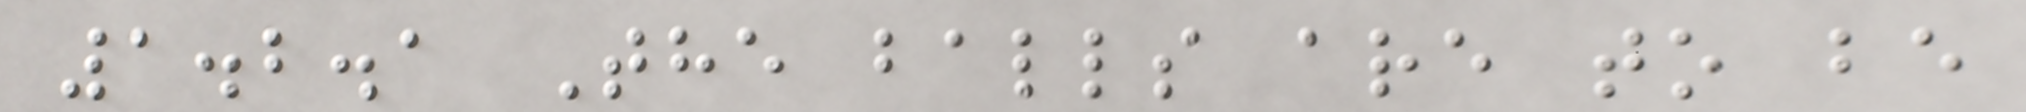1.2.1 The balls are to be
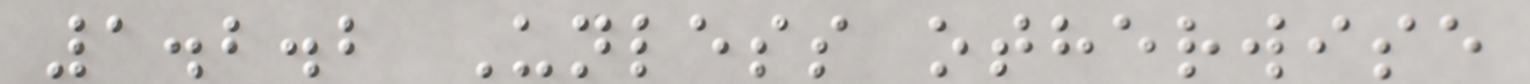1.2.2 Unless otherwise
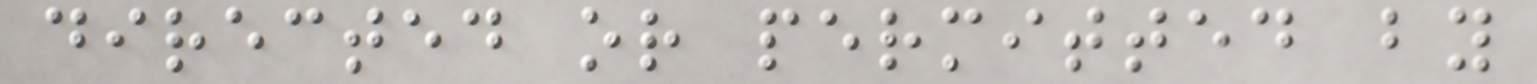directed or permitted by
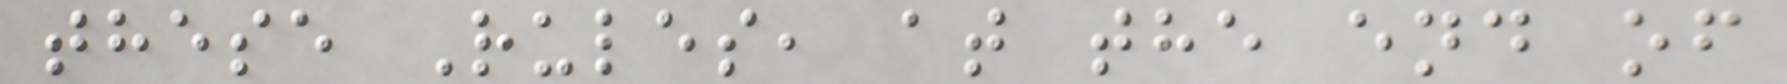these Rules, at the end of
